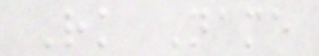Rk Name
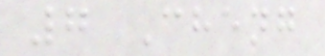7 Cheng
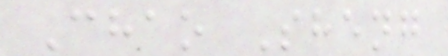Chao Sheng
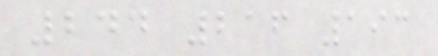244 216 193
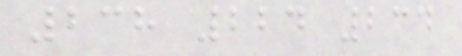238 224 234
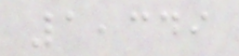1,349
